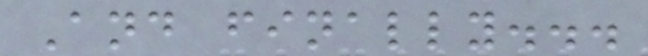And finally...
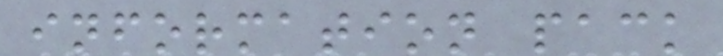information pack
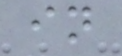in
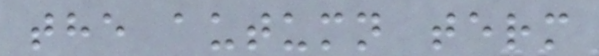the autumn term
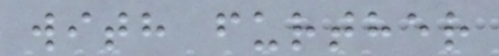with further
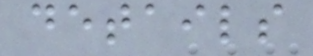details
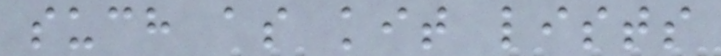such as kit lists
